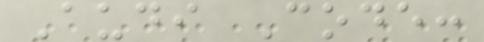Audi Code:
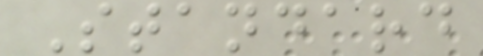Standard
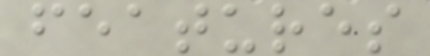features
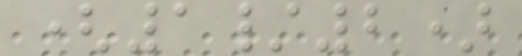(1/2)
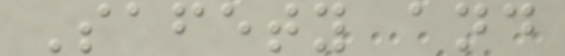Safety and
